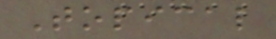Topical
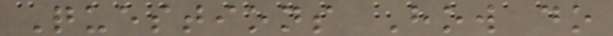Questions How do
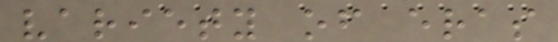variety of eras
